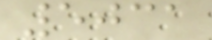5031
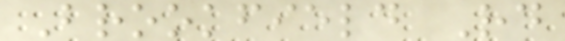Brookfield Rd
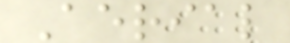Aerial
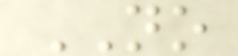NO
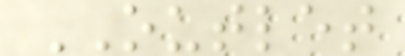OUTLET
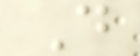D
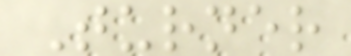Turner
